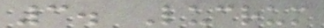3. Lucrum
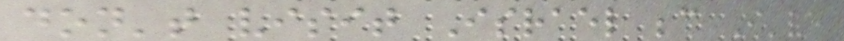don't visit Israel because I've
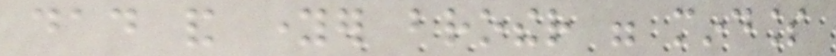dad and younger brother were mindless
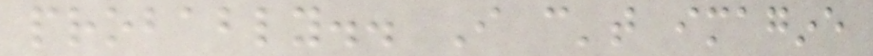probably.. I can't imagine
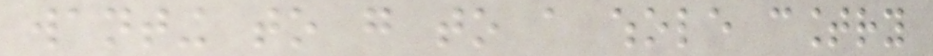wanting to go to a whole country
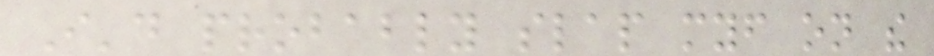I'd probably slap myself on the
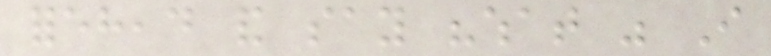forehead and say "what was I
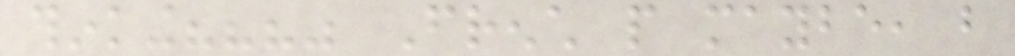thinking???" French people maybe, but
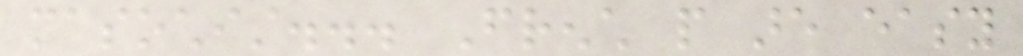masochist... French people are easy
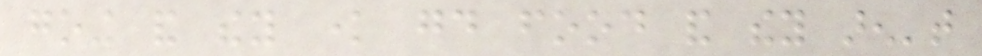going and they know good food and they aren't
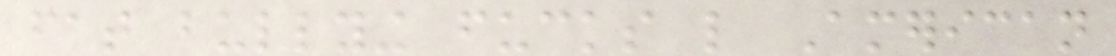fat bullying fucks like American
